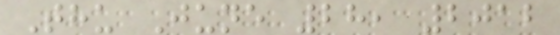Thu June 28, 2012
